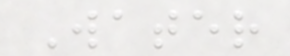Water
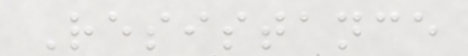Resistance
